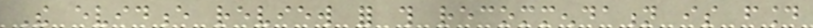The evidence review for this recommendation is found
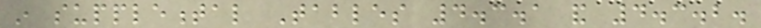in supplemental Tables 4.3.1 and 4.3.2.
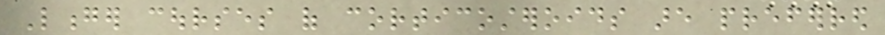Longer courses of corticosteroids are preferred
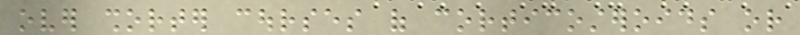over shorter courses of corticosteroids or
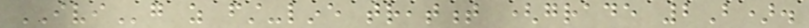IVIg as first-line treatment (grade 2B).
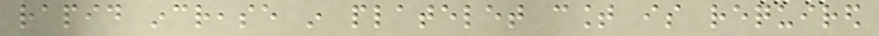rapid increase in platelet count is required
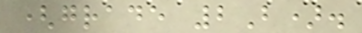(grade 2B).
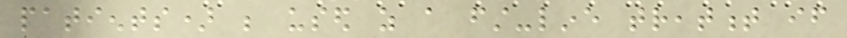patients) be used as a first-line treatment if
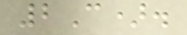2C).
